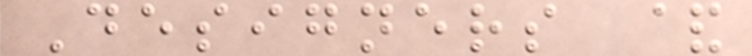Designers &
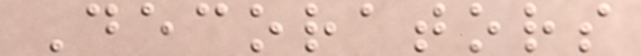Decorators
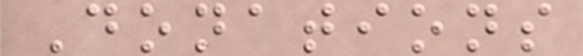Donations
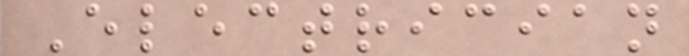Electrician
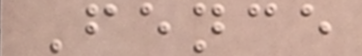Fence
